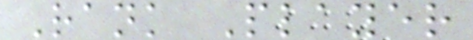Rank Player
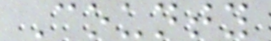County
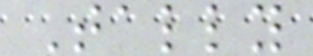Tally
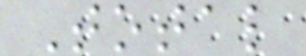Total
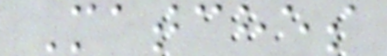Matches
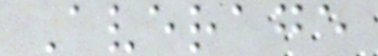Average
